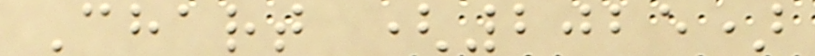Chart (2025)
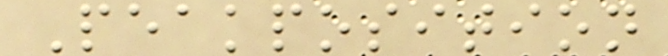Peakposition
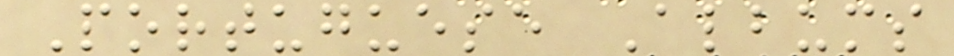Portuguese Albums
